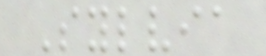Sylvia
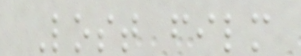Lost film
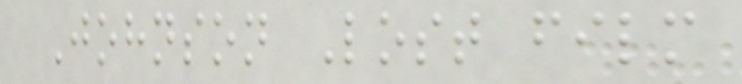Johnson Lost film
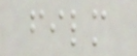film
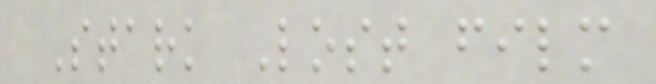Stark Lost film
